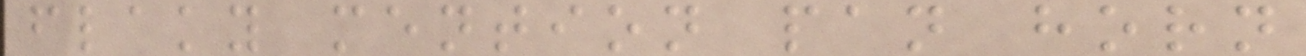flaky mention pan horn
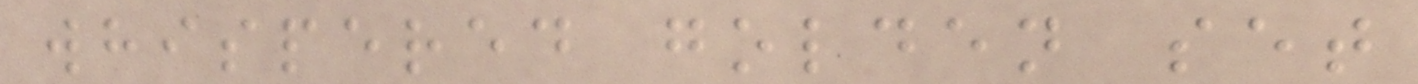whispered golden set
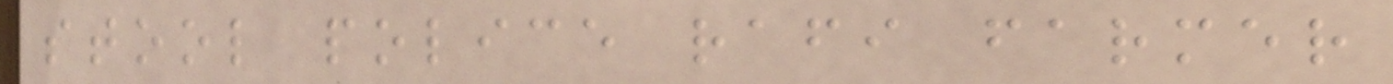stool police rafi farmer
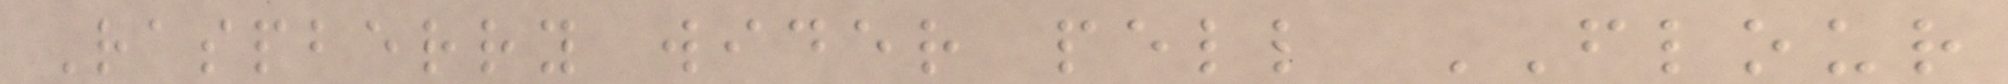Raspberry wider pell FLOUR
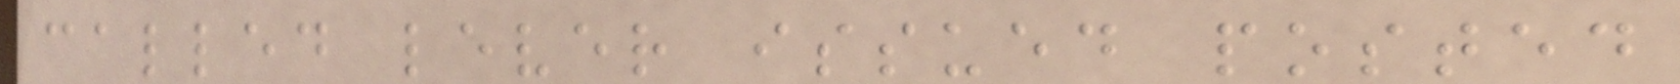called lever issued posted
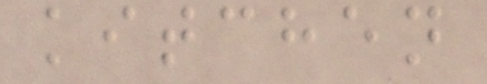kitchen
